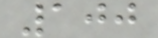100
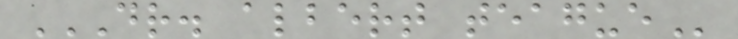DR. ALBERT TEAGUE
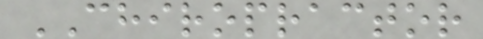CHIROPRACTOR
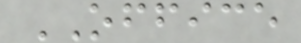OFFICE
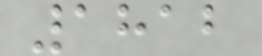1812
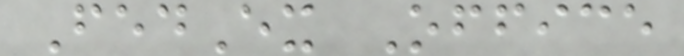FedEx Office
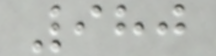980
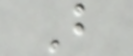B
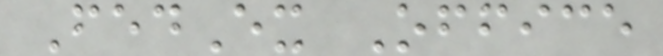FedEx Office
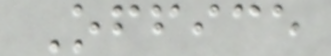Office
